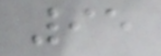95
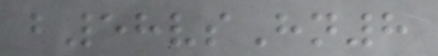b58vsHn8
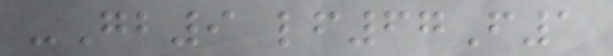-Gb9 lf67F1
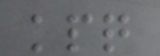kpq
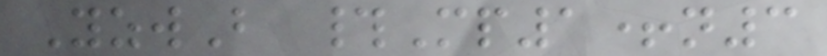YzwB #Mp1+n3
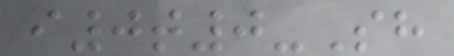i0t0-Sh
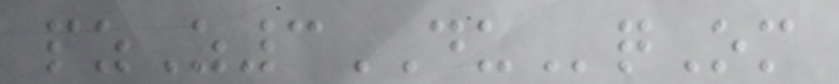pzZ3DUqOm
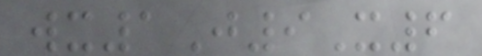wx1J9X6
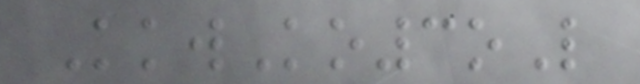KkwKo3oL
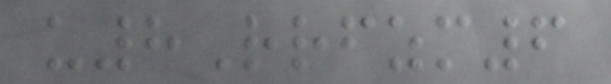u8Rrfzm6
